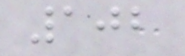102
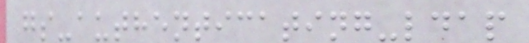gs-authenticating-ldap
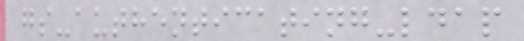gs-authenticating-ldap
